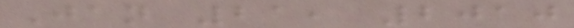Jan 21, 2010
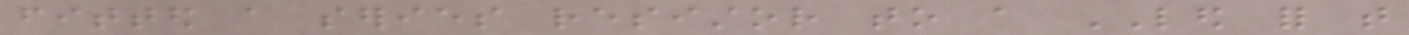fitted a series resistor to a LED for that
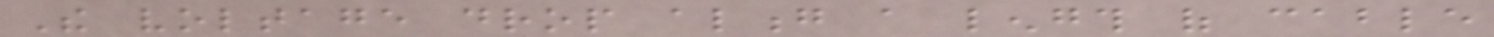The voltage drop along a length of cable
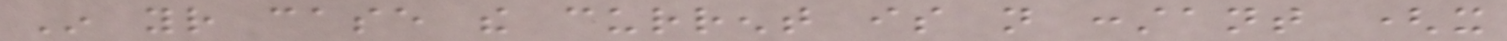In your case the current is not constant (it
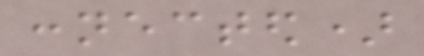connected)
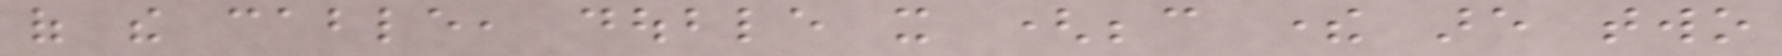of the cable, double it (because there are two
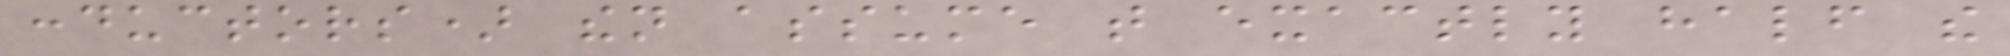conductors) then assume that exactly half the
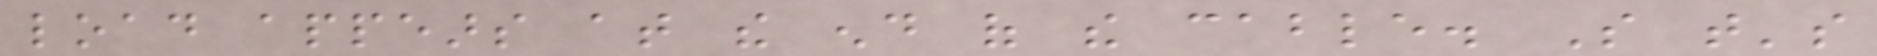load appears at the end of the cable. So that's
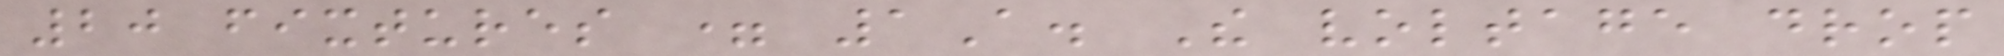20 fixtures = 1A. The voltage drop
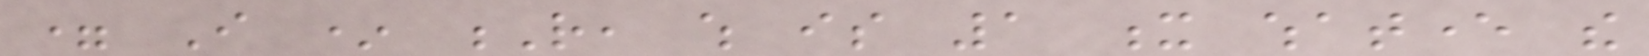= I * R, which is 1 x whatever the
